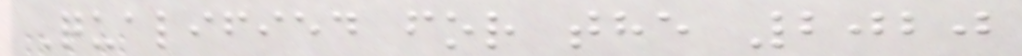Qualified for the 2020
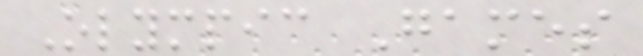Olympic Games
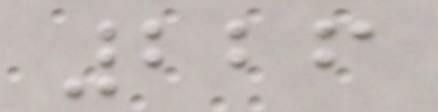226
